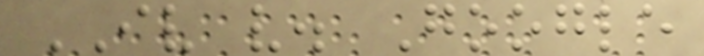IV v. Google
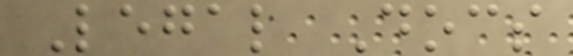Legal Docs
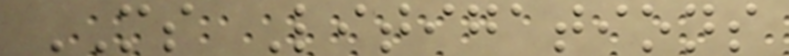MS Litigations
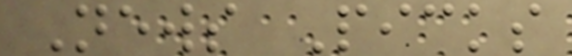News Picks
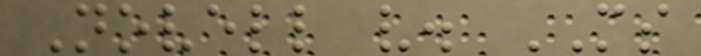Novell v. MS
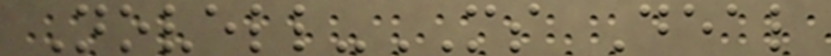Novell-MS Deal
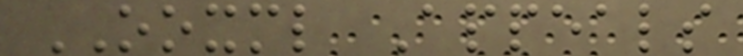OOXML Appeals
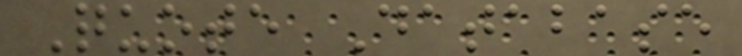Quote Database
